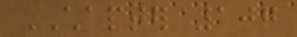CHAPTER 107
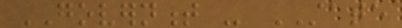GOVERNMENT - STATE
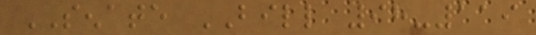SENATE BILL 98-119
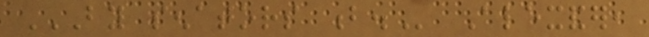BY SENATORS B. Alexander,
